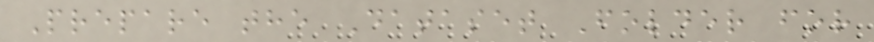Prepare the Dataset Folder for
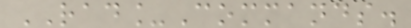RAD_Commands.
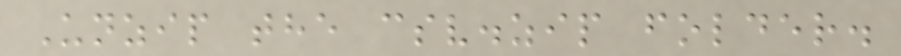Unzip the csv.zip folder.
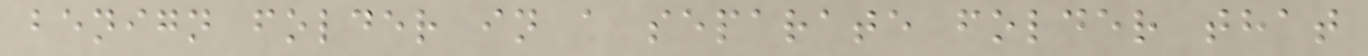benign folder in a separate folder that
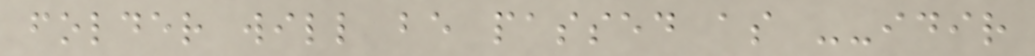folder will be passed as --idir
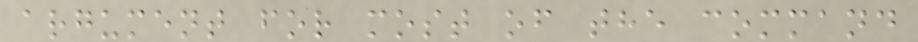argument for most of the command
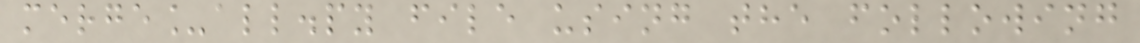merge_all.py file using the following
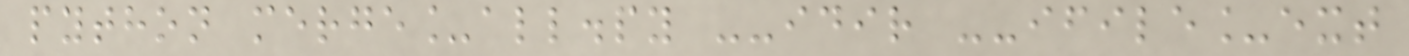python merge_all.py --idir --ifile_ext
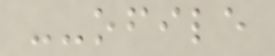--ofile
